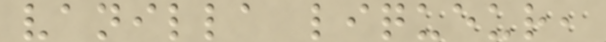vanilla liqueur,
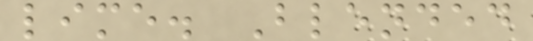lime. Blended
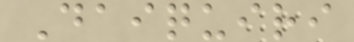Daiquiri
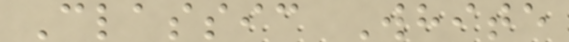Classic White
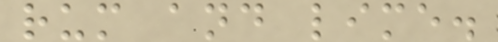rum and lime.
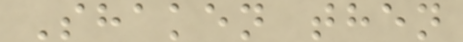Shaken then
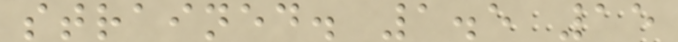strained. 1.5 15
